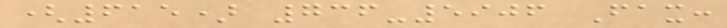(615) 736-5906 Fax:
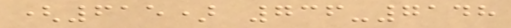(615) 736-7148
